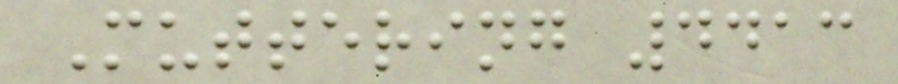Muttering 4413
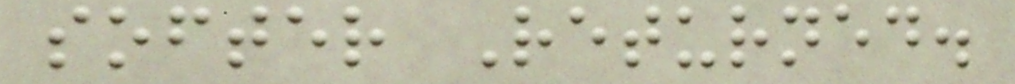softer Returned.
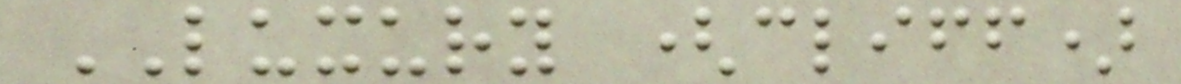LUXURY (cliff)
